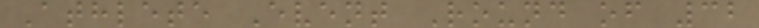Athlete Event Round of 32
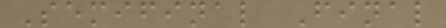Semifinal Final
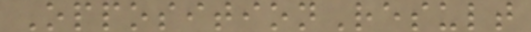OppositionResult
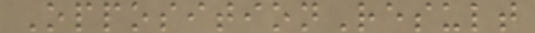OppositionResult
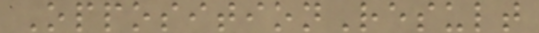OppositionResult
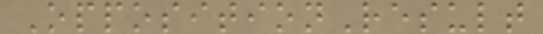OppositionResult
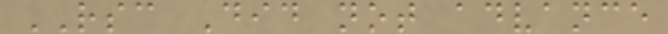RSC Did not advance
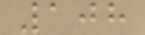108
